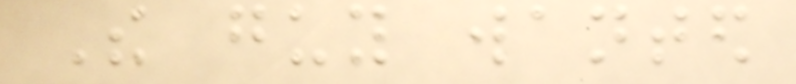The guy wanted
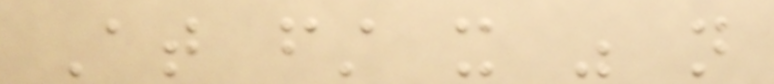At first it was not
